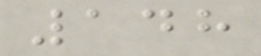148
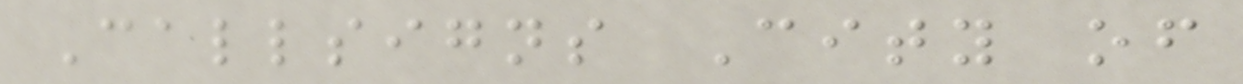Callsigns City of
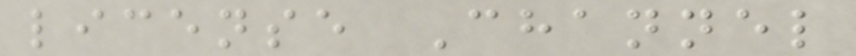license Channel
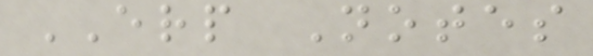ERP Notes
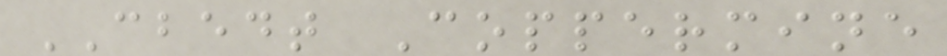CBEDT Coppermine
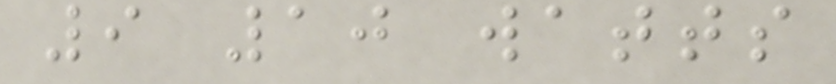9 10 watts
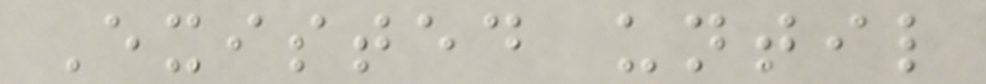Existed until
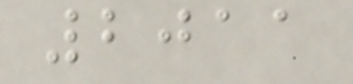2011
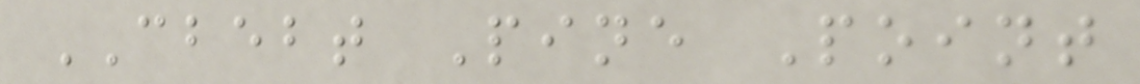CBEBT Pine Point
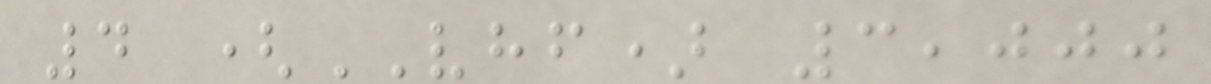4 (VHF) 3,000
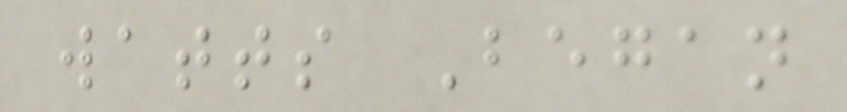watts Began
